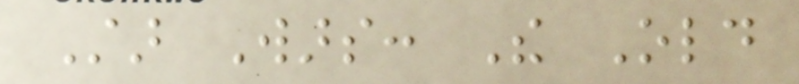Star Wars: The Old
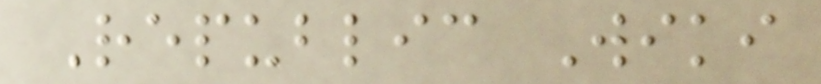Republic Wiki
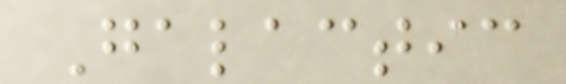Galactic
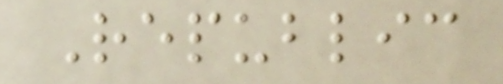Republic
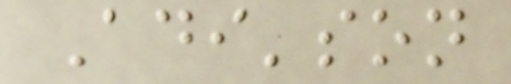Adi'son
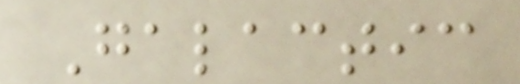Galactic
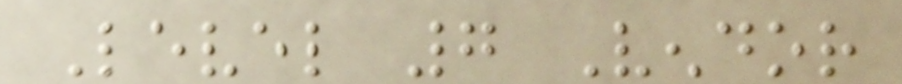Level 7 Vendor
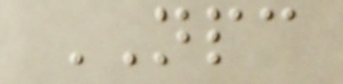NPC
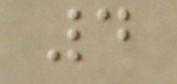4
